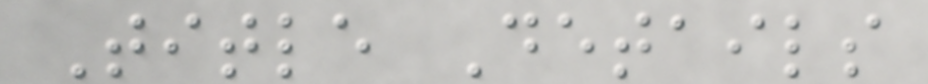Title Details
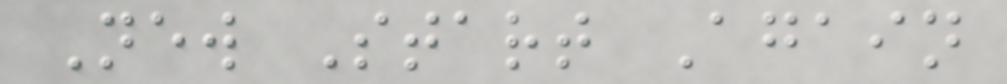New Start Again
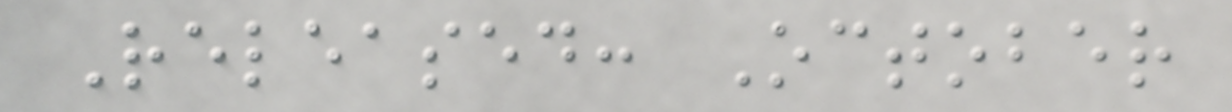Released: October
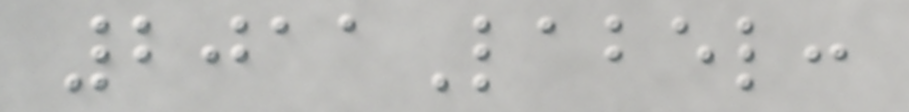2011Label:
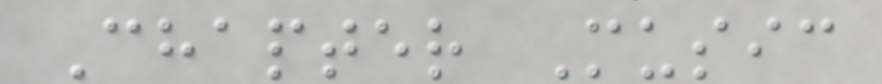Chapter Music
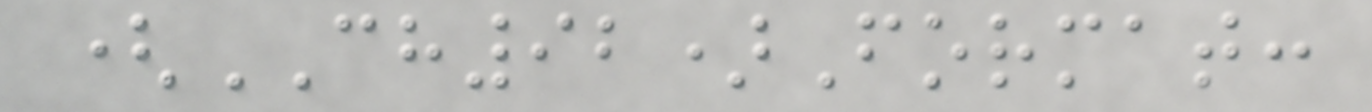(CH92)Format:
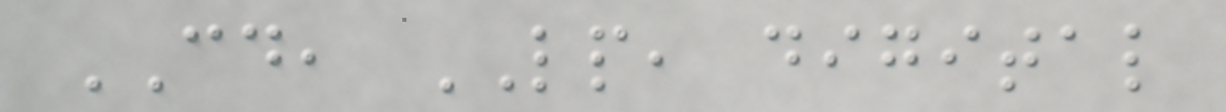CD, LP, digital
